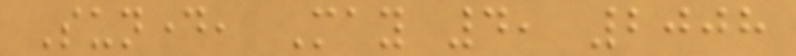Sunday, May 4, 2008
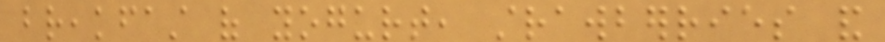breakfast of yogurt, strawberries and
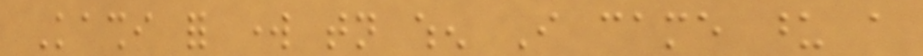Kashi for work tonight when I came upon a
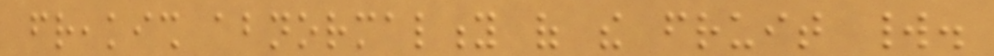freakish abnormality of the fruit world.
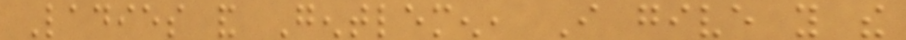Ladies and Gentlemen, I give you the
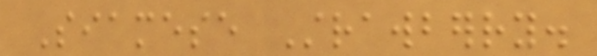Siamese Strawberry.
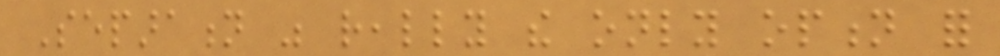Separation was really the only option for
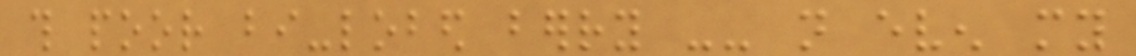this poor bi-lobed berry -- not even my
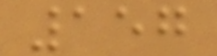157
